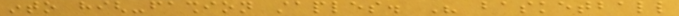into high-fashion staples. His basketball
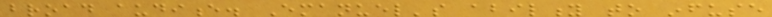broad audience. Emanuel's ability to infuse
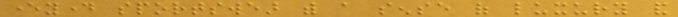everyday sportswear with a sense of luxury and
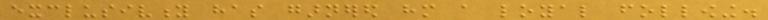exclusivity has garnered him a loyal following.
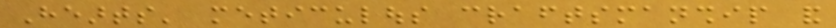Hearts' meticulous craftsmanship and
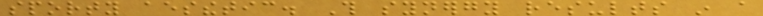sporty aesthetic. This synergy results in a
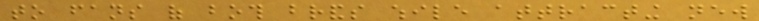to fans of both brands while attracting new
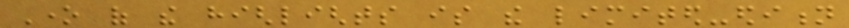One of the highlights is the limited-edition
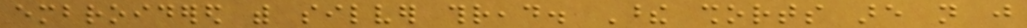embroidered with silver thread. These shorts are not just
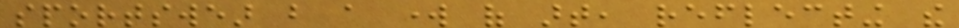sportswear but a work of art, reflecting the
